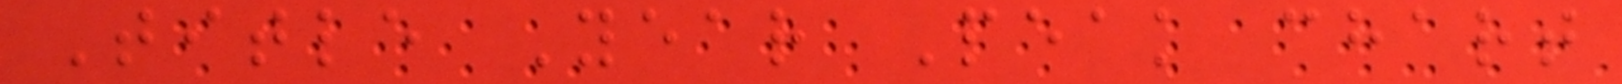Title Year Peak chart
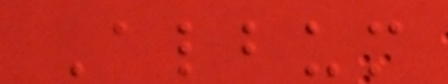Album
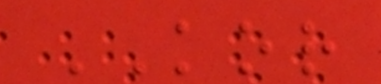KOR
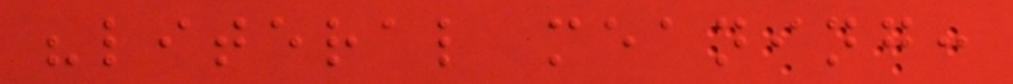"literal meaning:
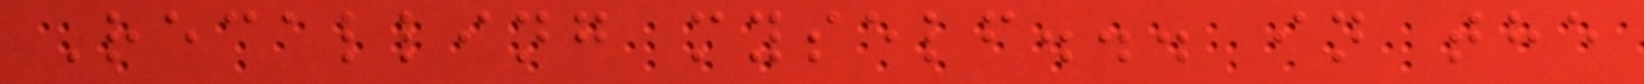Recalling myself... in the
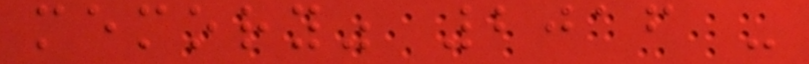memory" 2016 -
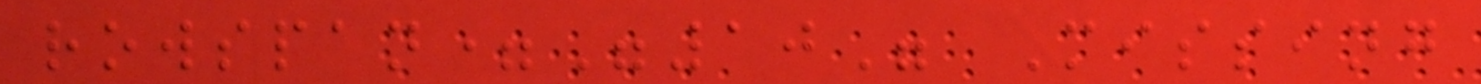rowspan="10" Missing
